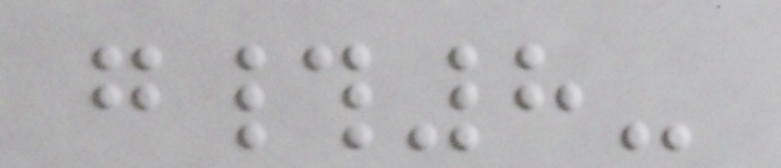g#8-
